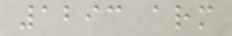1293 arm
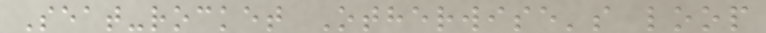Seat-rocket Otherwise's loop
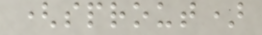(sprout)
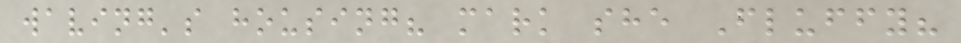waving's housing? mark she Fluffy?
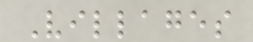Villages
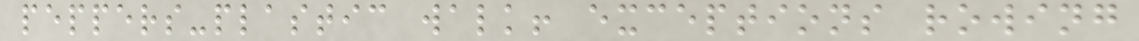peppers-plastic walk! exceptions rowing
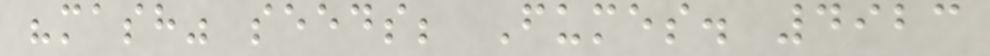"mash" seeds; Fumes. 4923
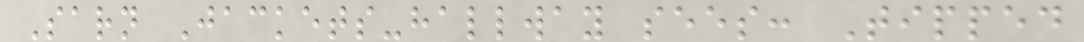Sarn Jackets-hallway sees: Tipped
